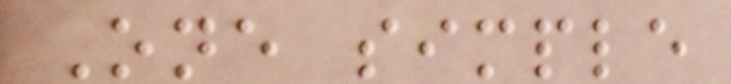One simple
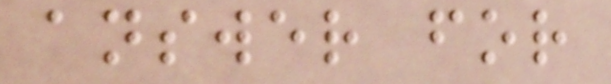answer for
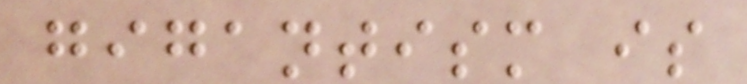gigantism is
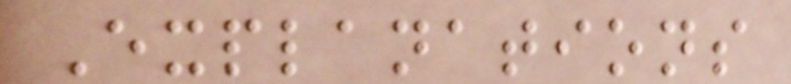Explanations
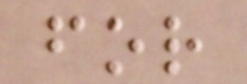for
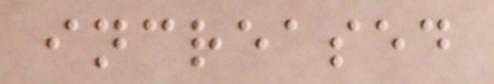increased
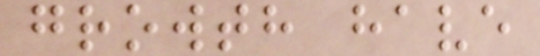growth have
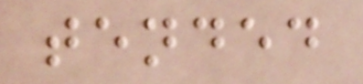tended
